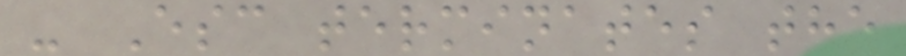- Esc terminates the
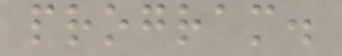program.
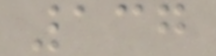137
